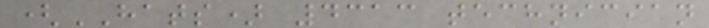(HATS) 4313 technician
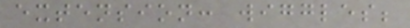extension: wiggles;
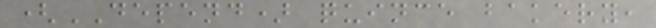(DEPEND) quince bakery,
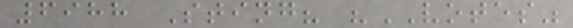6988 Sting? "VOTES"
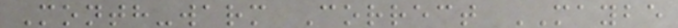Month-warm Correct MAYBE
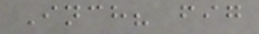Inch? fig
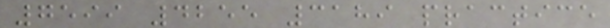7599 4255 3189 practice
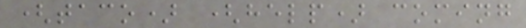(taco) (help) coming
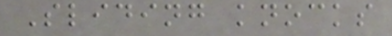Sliding knocks
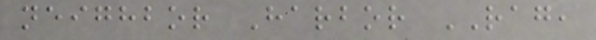neighbor Harbor RAG,
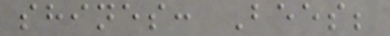shines: Bees;
